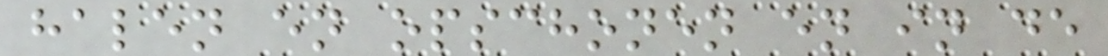halen en opschonen en in de
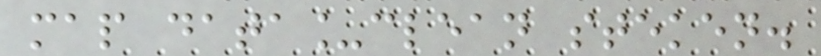map data_clean steken.
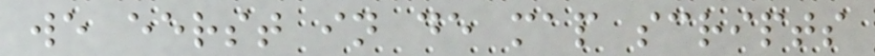we eerst in de map scripts
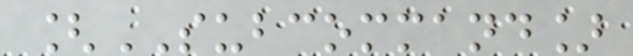[SUBCOMMAND]
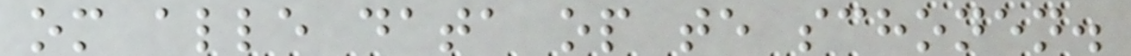om alle data op te schonen.
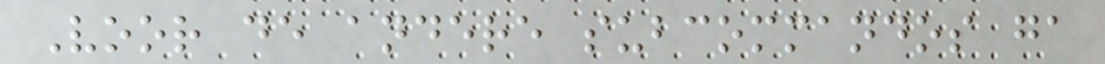Voor de andere subcommandos ga
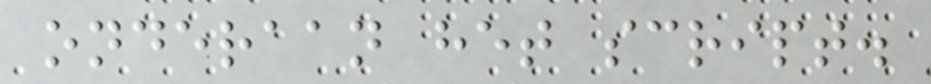onderaan het script.
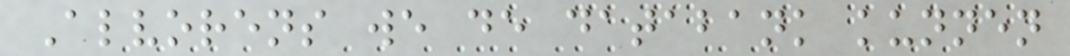Alvorens we de databank kunnen
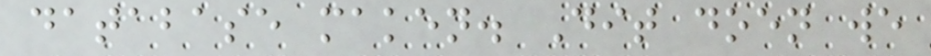database maken. Dit doen we
